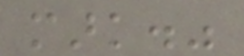mark."
